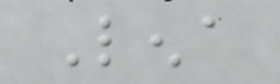Lena
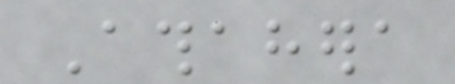Athahera
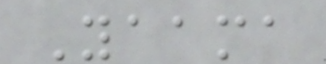Yaama
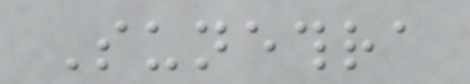Sunethra
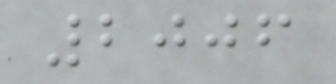2006
